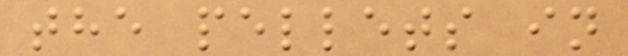the pellets in
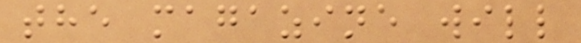the magazine will
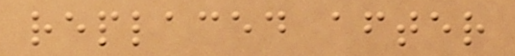replaced after
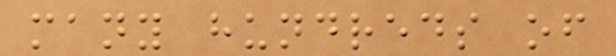many hundreds of
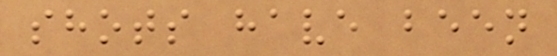shots have been
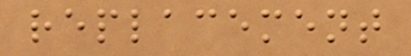replacement
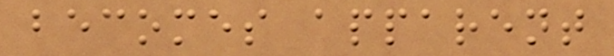becomes apparent
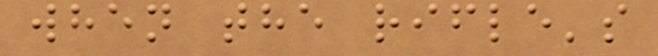when the rifle's
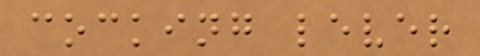cocking lever
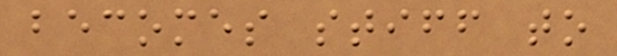becomes stiff to
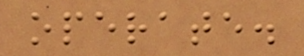operate.
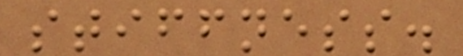stiffness.
